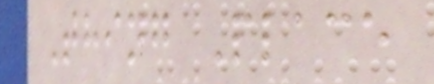Thing Place
